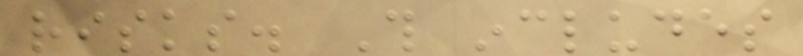risks. This includes
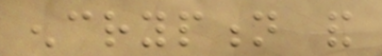encryption and
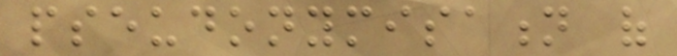pseudonymisation of
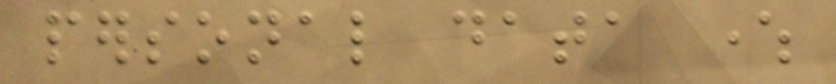personal data where
